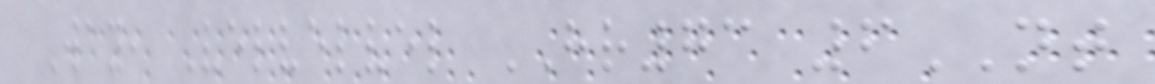Way, Velvelvel HR73 6NT
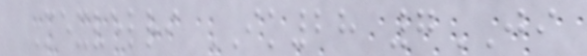Mexvelri IK28 7JI
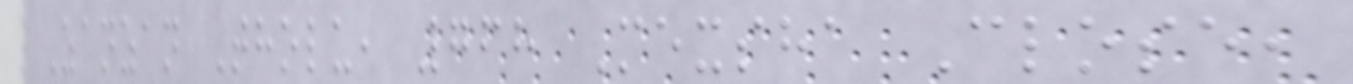Zanzan Tholu, 768 Mexsha Close,
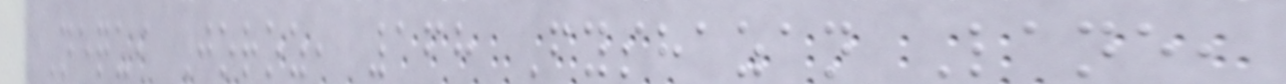Nequi Joroz, 168 Fyshazan Lane,
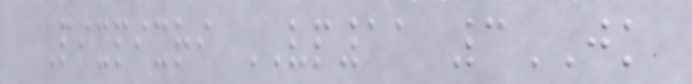Pixpixri VP11 3JK
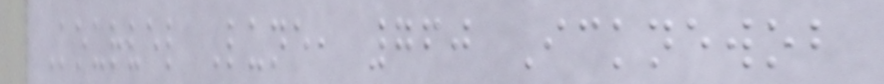Kourvel Lune, 760 Icknewob
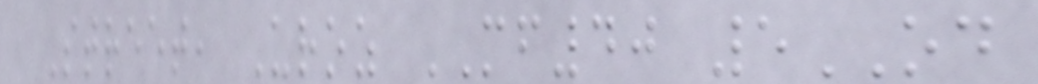Street, Uroz MF40 5OD
